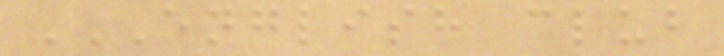ENGLISH CLUB
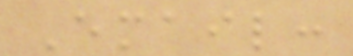Email:
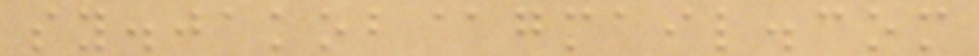sy.jakob@gmail.com
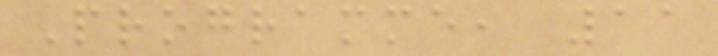Programme, 11
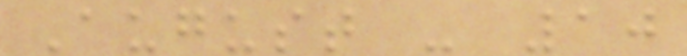August - 10
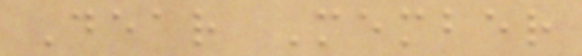Dear Member
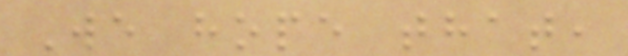We hope that,
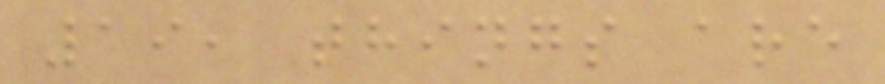19, things are
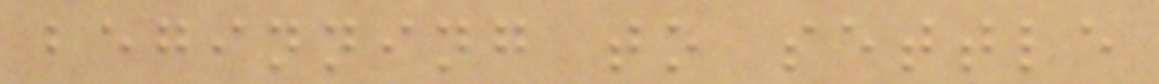beginning to settle
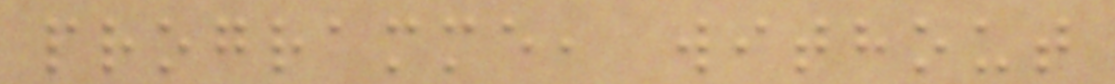programme, without
